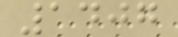1407
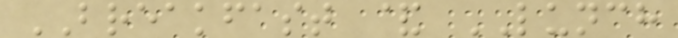BREAKFAST & LUNCH
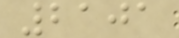2101
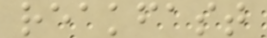reakfast
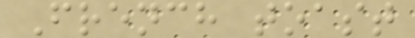French toast
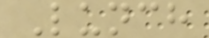Lunch
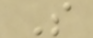S
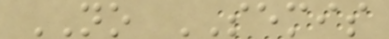NO SEMIS
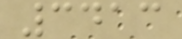3413
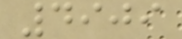4909
